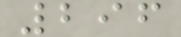296
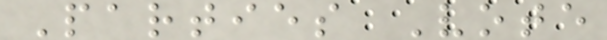Parties Vote
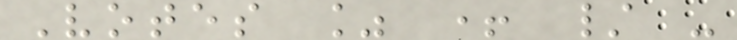Votes % + / -
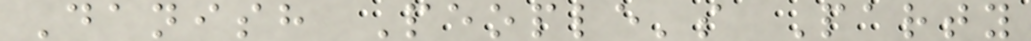Danish People's Party
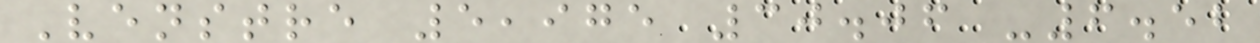Venstre 5,975 30.06 -6.52
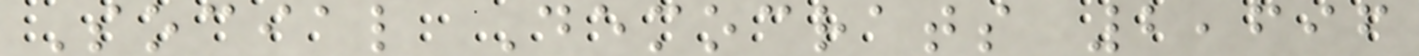Social Democrats 2,696
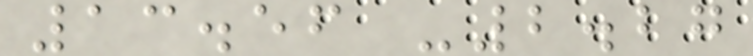13.56 -2.27
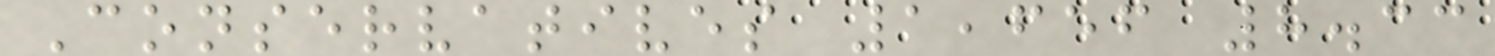Conservatives 1,656 8.33
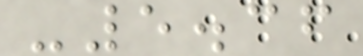-5.36
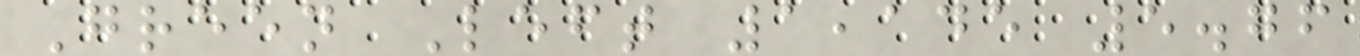Green Left 1,145 5.76
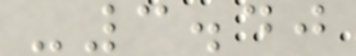-3.40
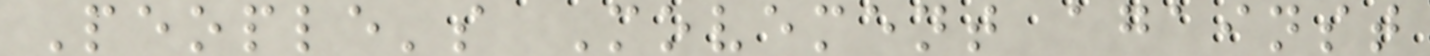People's Movement against
